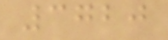3720
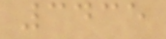3435
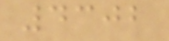4302
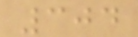304
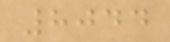8044
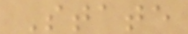State
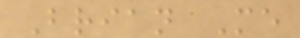Brian Me
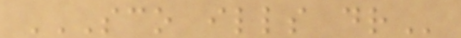SCO ILLS DR
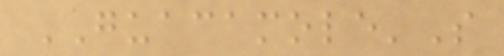GUACAMOLE'S
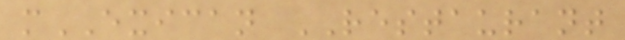mEXICAN RESTAURANT
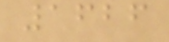1626
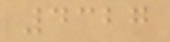4327
